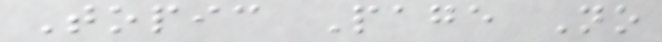Topic Page No
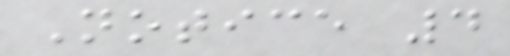Notice 4
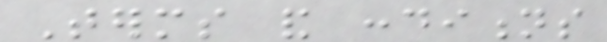Terms and conditions
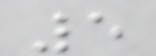5
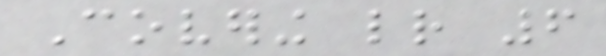Covering letter 6
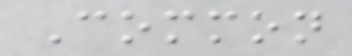Common
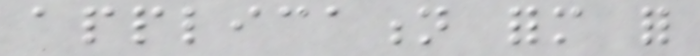application form for
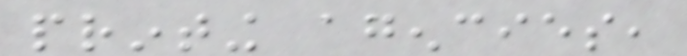printing agencies,
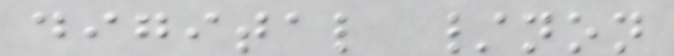digital /non
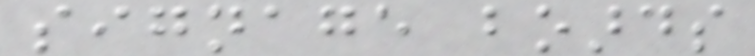signage boards
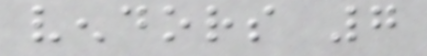vendors 7
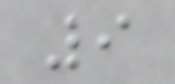9
